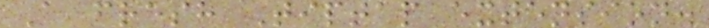A fresh Tiptap extension.
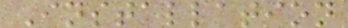Installation
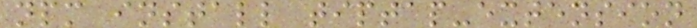npm install tiptap-extension
